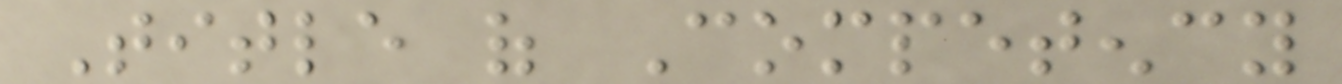Title of Competency
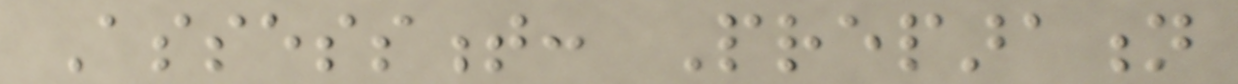Assessment: Preparation
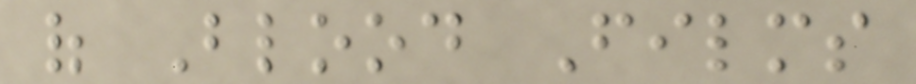of Blood Films
